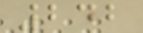242
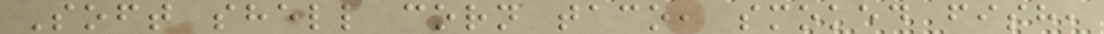Soft shell corn taco, smoked fish,
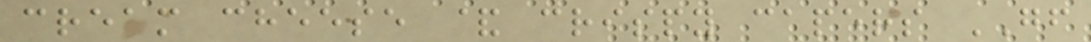cream cheese & crispy capers GF
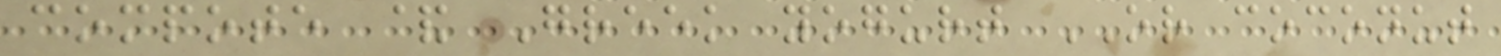compote & Greek yogurt OR coconut
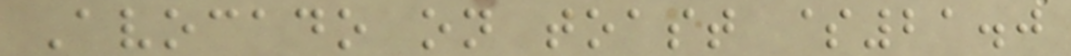Avocado on toast $21.0
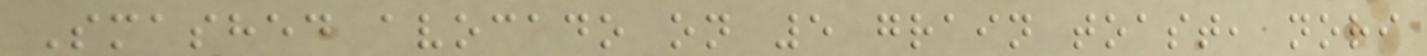Smashed avocado on 5 grain toast, nori
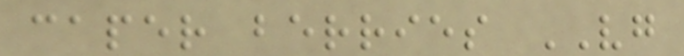caper berries VG
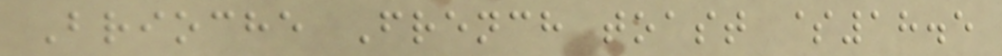Brioche French toast $18.5
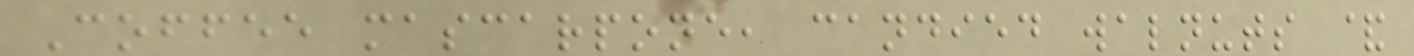Coffee mascarpone, candied walnuts &
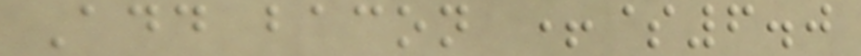Add bacon +$6.0
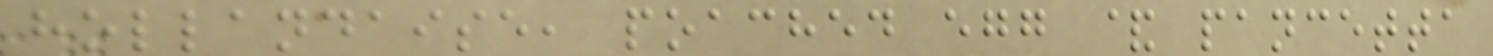hollandaise, poached egg & pancetta
